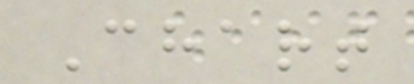Chart
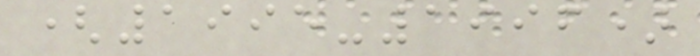(1995-1996)
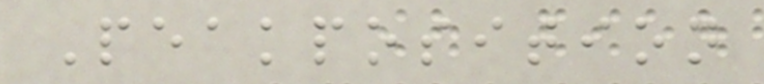Peakposition
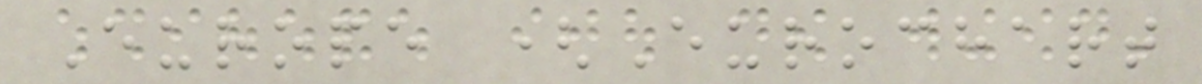Europe (Eurochart
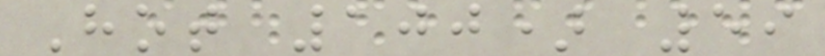Hot 100) 59
